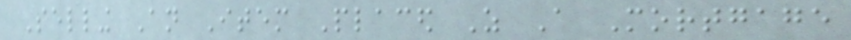Selling An Item Placed As A Mortgage
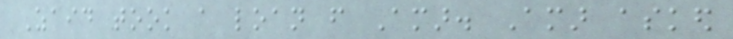Zaid took a loan from Amar. Amar asked
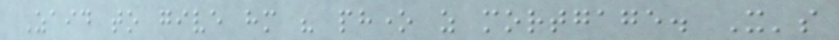Zaid to give him his phone as mortgage. It's
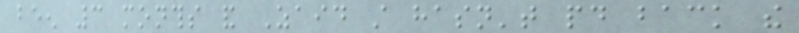been 3 months and Zaid still hasn't paid back the
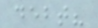debt?
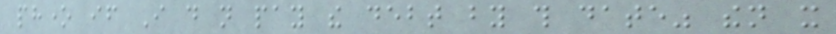phone if I do not pay the debt by this date" then it
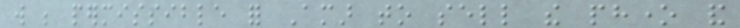will be permissible for Amar to sell the phone and
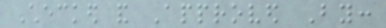Checked and Approved By:
